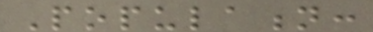Population:
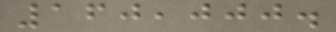160,000.
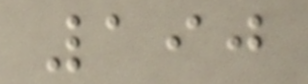190
